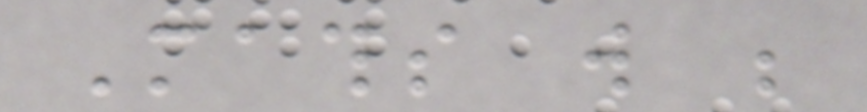Maths will be
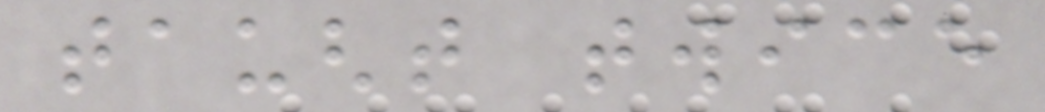taught twice
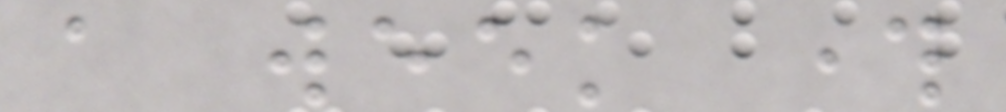a week through
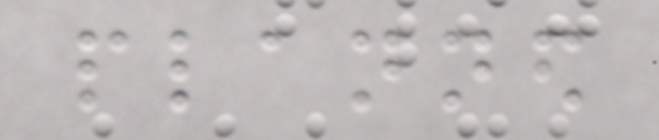planned
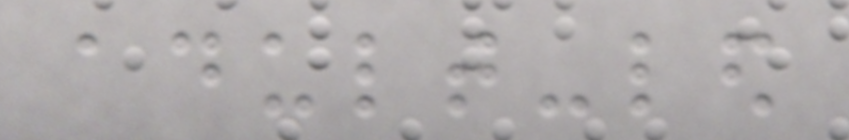adult-led
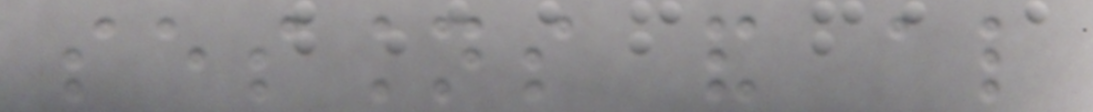sessions and also
